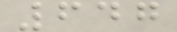647
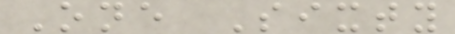One Sixty
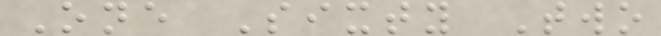One Sixty Two
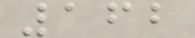162
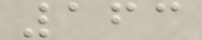163
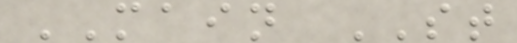MAIN ST
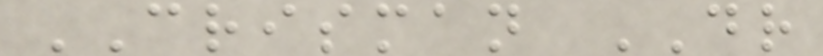CRISMAN DR
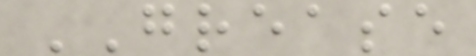GREASE
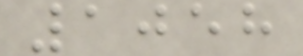1058
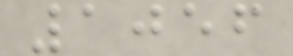1056
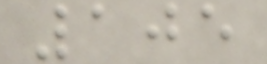105
